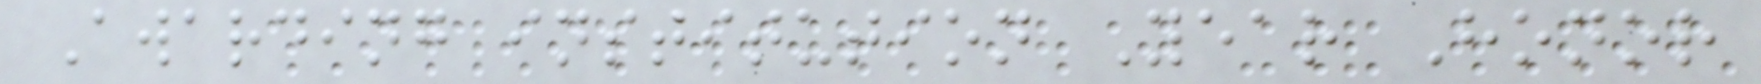Awarding institution Year Honor
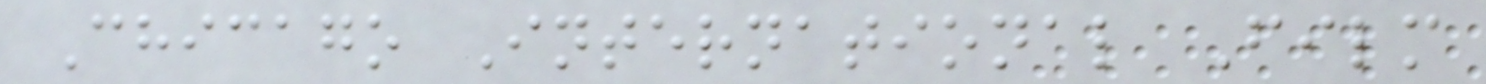Chicago International Film
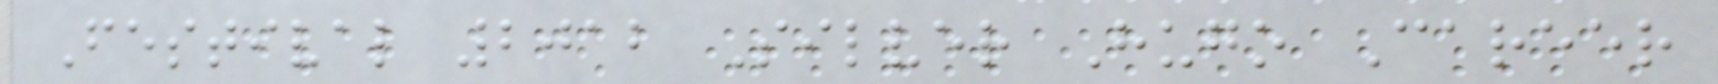Festival 2012 Silver Hugo Career
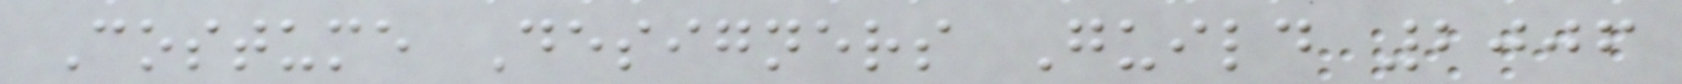Costume Designers Guild 2006
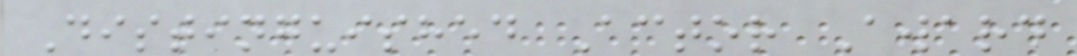Distinguished Actor Award
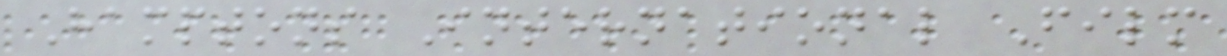Hamptons International Film
